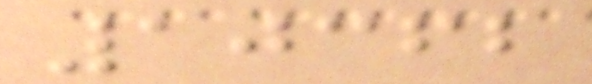10362
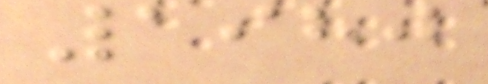1980
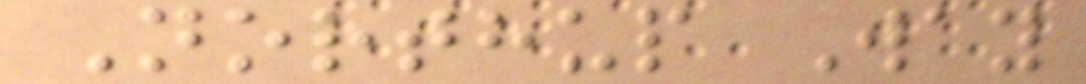Northup Way
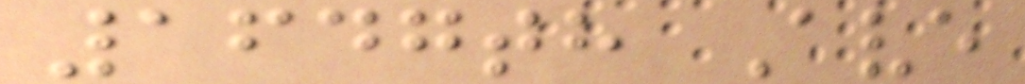1647th Ave
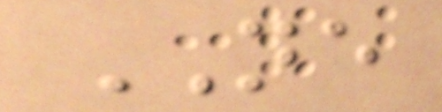NE
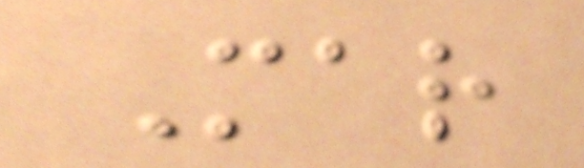Mar
